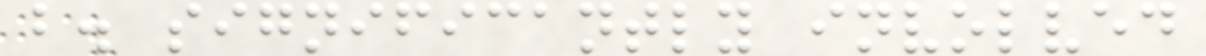b. significantly involved
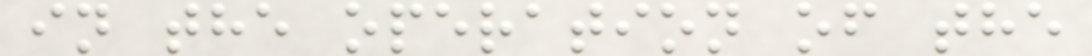in the operation of the
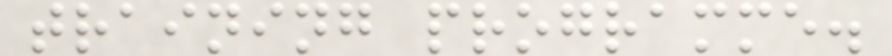training programme.
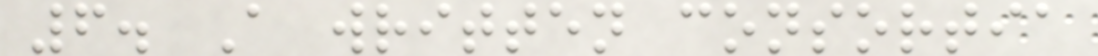6. A written consortia
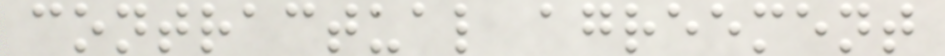contractual agreement
